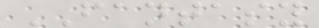FANTASY
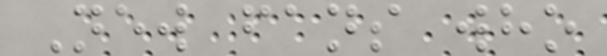New fans who
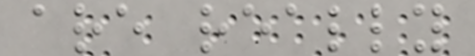are really
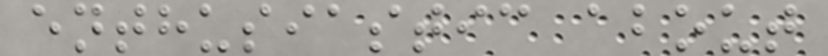enthusiastic about
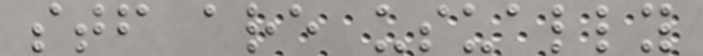stf are usually
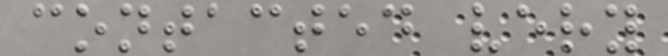contacted very
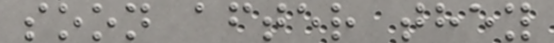soon after they
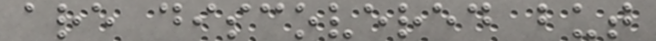are discovered but
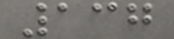137
